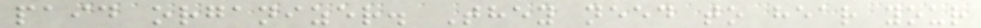paid organizer. They need to hear your
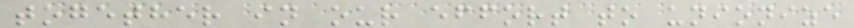together in our effort to unionize
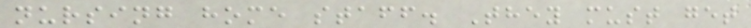nursing home staff. They must get
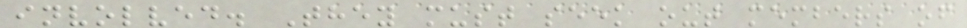involved. They must seek out members of
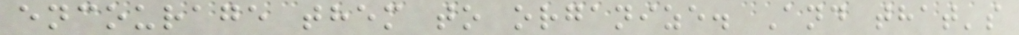encourage them to organize. And that's
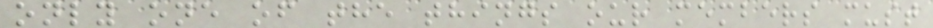only one of the things our members must
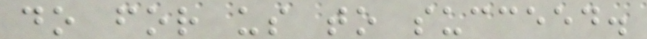do for us to succeed.
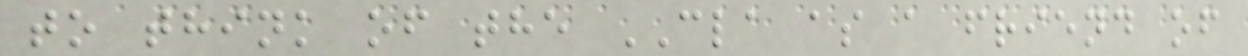to think of the CLA as a friend of
